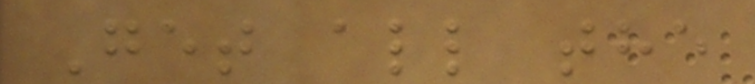Get all the
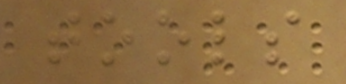tools
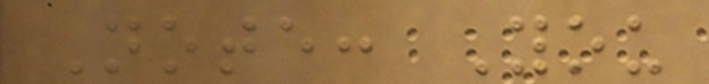Note: You
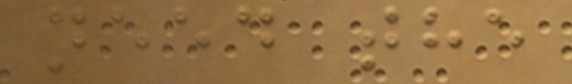need the
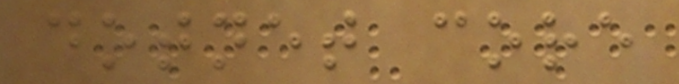dotnet core
